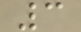3
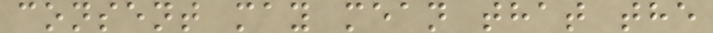consent may mean that the
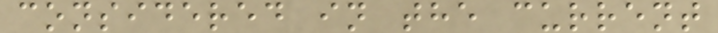considered in the current
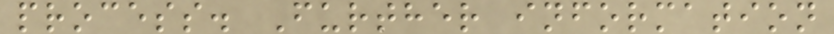process. Further information
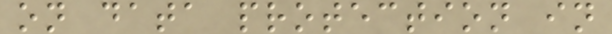on data protection in
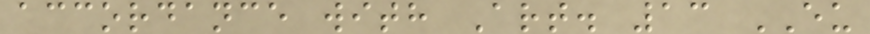accordance with Art. 13 EU
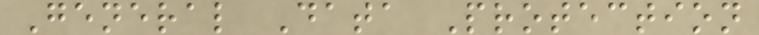General Data Protection
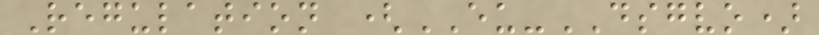Regulation (EU-DSGVO)
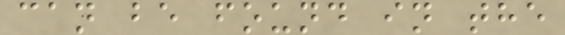can be found in the
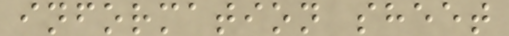information sheet
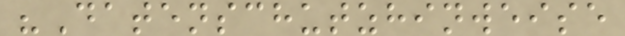"Datenschutzhinweise
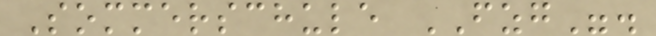Sommerschule FZG".
